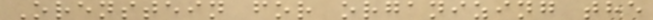Orenstein for organizing the
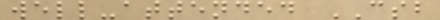well-attended CSB
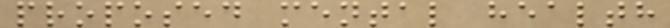proposed mental health
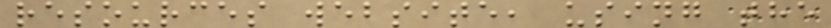resources website, using the
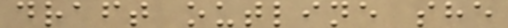draft outline she
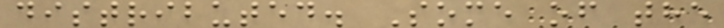distributed. Some of the
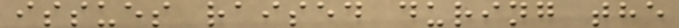issues raised during the
